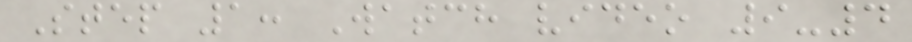Step 1: Watch video 9-4
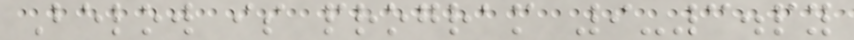Below is program 9-3.py
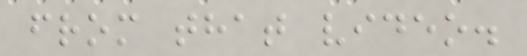from that video.
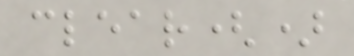clear()
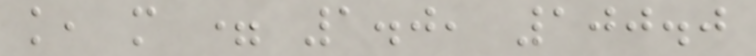k, m = 1.0, 100.0
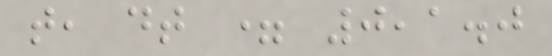t, dt = 0,1.0
